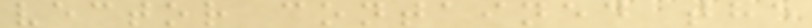vector contained the
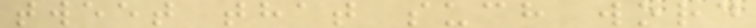tweet that such word
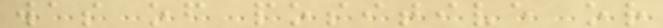was of positive or
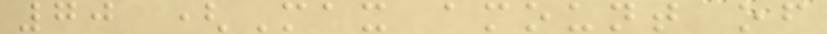70 (Max amount of
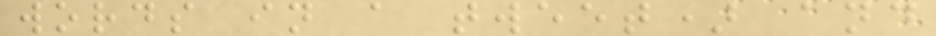words in a tweet) and
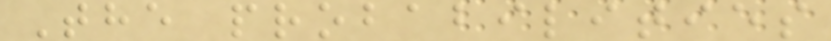The probabilities
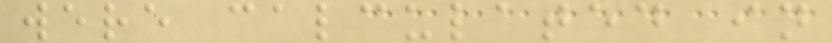were calculated in
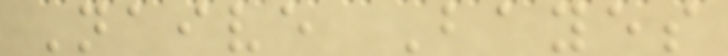Naive Bayes
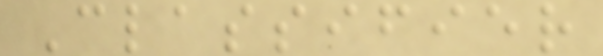Classifier
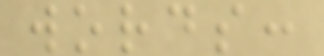words:
